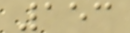153
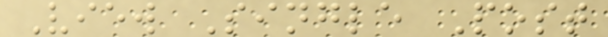View Single Post
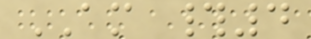AM #4
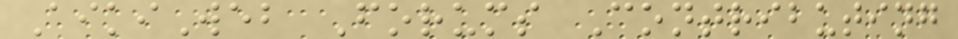AikiWeb Forums Contributing
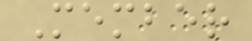Member
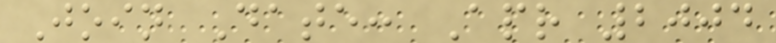Join Date: Apr 2004
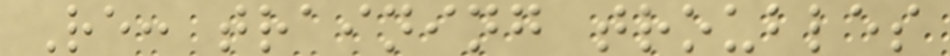Re: training troubles
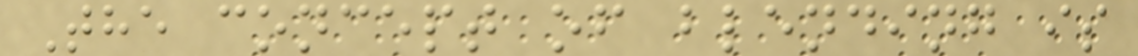The concept of blending is
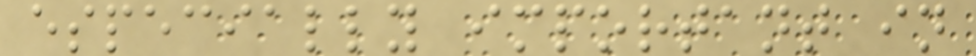especially important in
